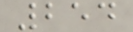254
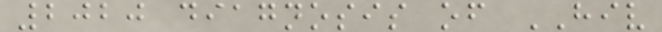2020 diagnosis of HIV
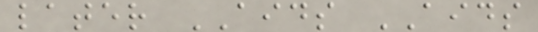later AIDS AIDS
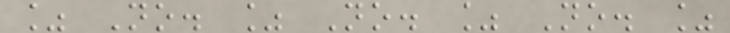% No. % No. % No. %
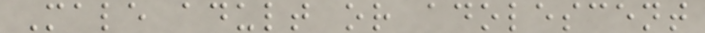Male adult or adolescent
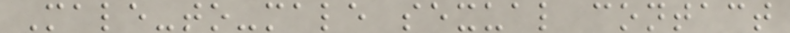Male-to-male sexual contact
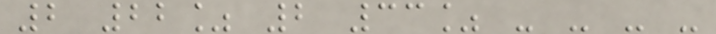2 22% 2 33% - - - -
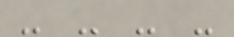- - - -
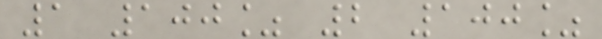1 100% 2 100%
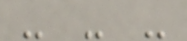- - -
